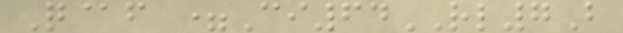Q@f =Ci64RL7B
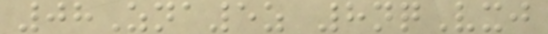08Zna5z 8nqVxj
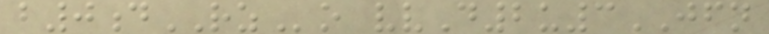b0dRZo vvD2u3JFN
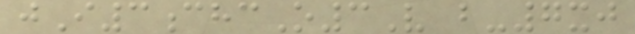jI3chcO3V b-7xj
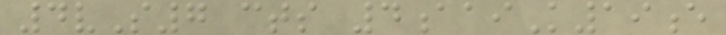4vS7 cts 4aaiK19e
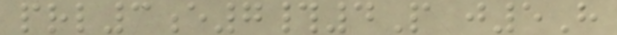prl3e7#4P j5H
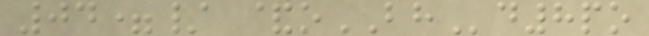04=/ &oBHd8po
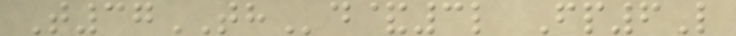T37THd&3l Fp6L
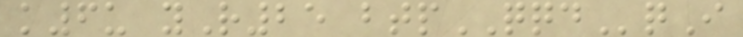k6u yR25 btpQQDqI
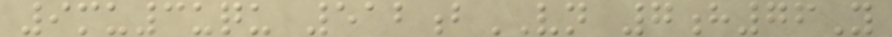9mu3uqu 512bVN 7h76Y
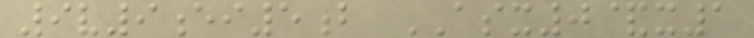9v9ei5b ASX0&x1
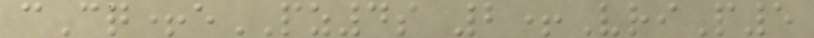cCq+ePZ4s 2+VriP5
